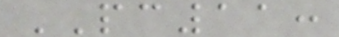PC11:
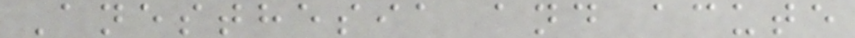Anesthesia and acute
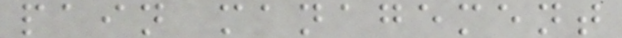pain management
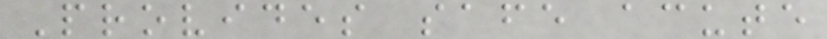Provides safe acute
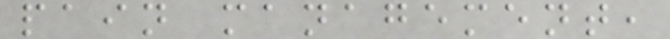pain management,
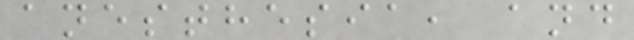anesthesia, and
